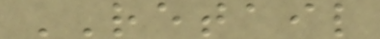RETAIL
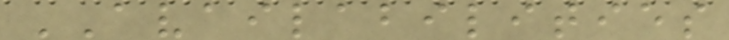AVAILABILITIES
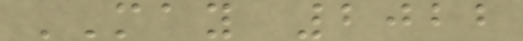MAY 2022
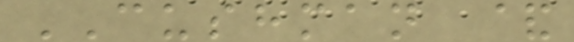CUSHMAN &
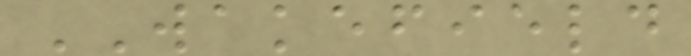WAKEFIELD
